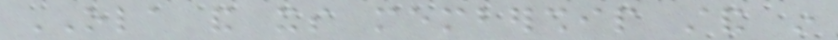OLA and its membership stand in
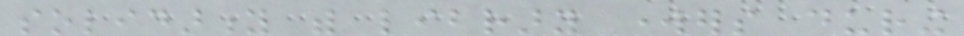solidarity with library workers during
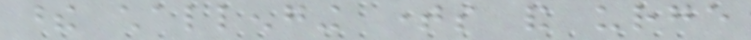these challenging times and urge
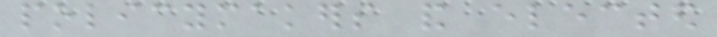policymakers and elected
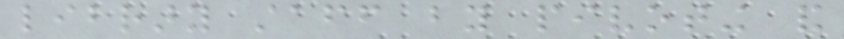library staff by pivoting and
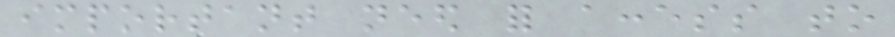important need for access to
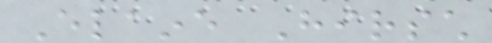Elaine Hirsch
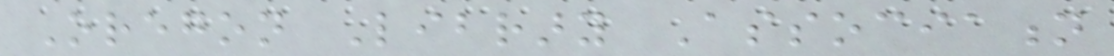Oregon Library Association
